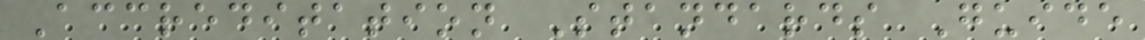Accreditation Standards Guide
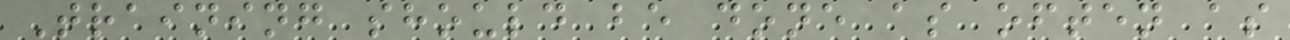Training should be done as often as
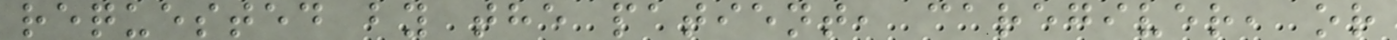requested by the patient, caregiver, or
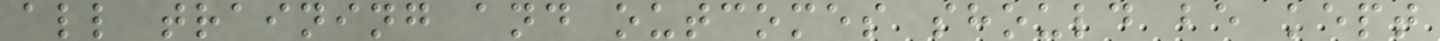all training and outcomes should be kept
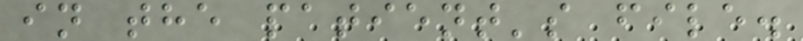in the patient's file.
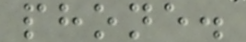phone.
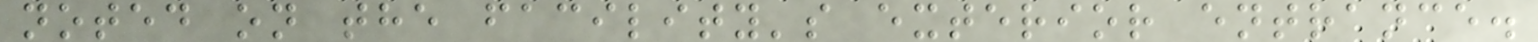noted on the facility's exterior entrance.
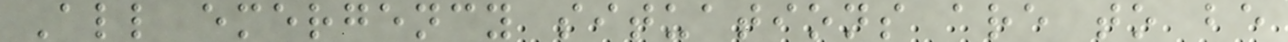All emergency situations are to be
